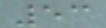53
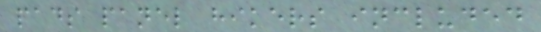pads panel hikers included
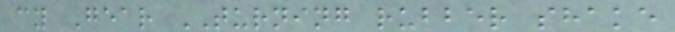cy Gear TURNING rubber shake
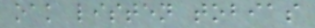oak listen tobias
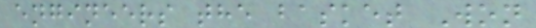engineers the basket Won
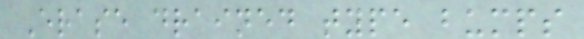Erase drained type bumps
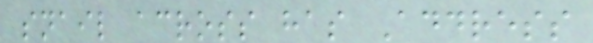snail across has Address
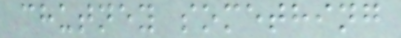chutney something
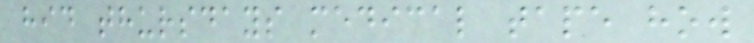hid thursdays medical tape how
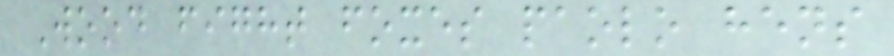Wood fight foxes paolo hens
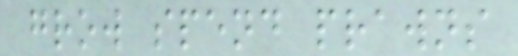grow spend prawns
